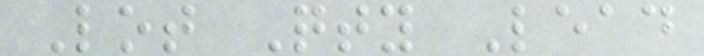Lot Qty Lead
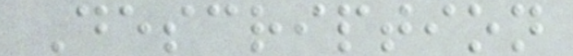Description
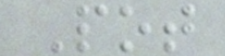Pot
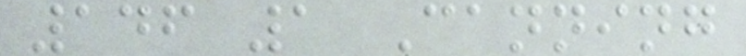146 1 Canning
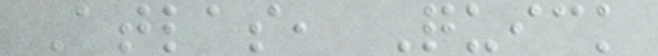Atlas, Quick
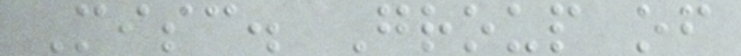Misc. Group of
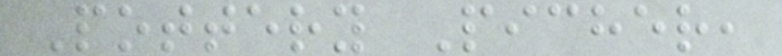Pottery Picher,
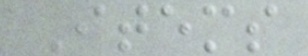Items
